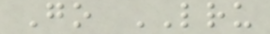Go LRU
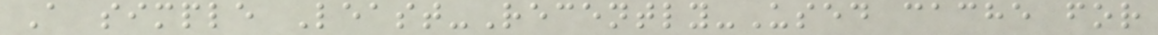A simple Least-Recently-Used cache for
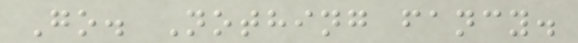Go. Nothing fancy.
